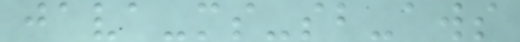java-ms-sb-aws
